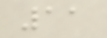11
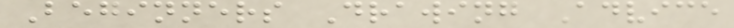Beginners Drawing Advice
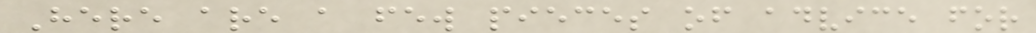Here are a few pieces of advice for
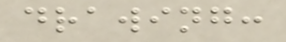drawing:
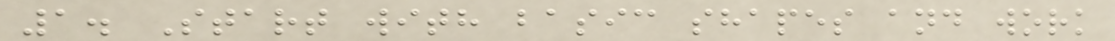1. Start with basic shapes and work
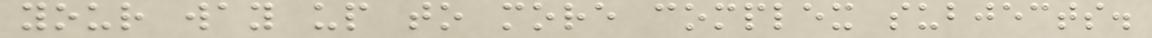your way up to more complex subjects.
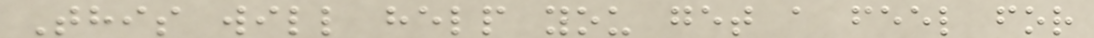This will help you get a feel for
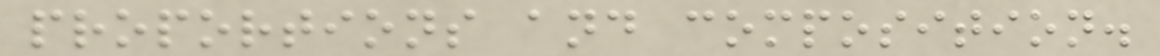proportions and composition.
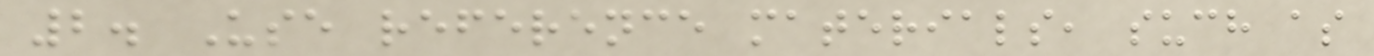2. Use reference materials, such as
